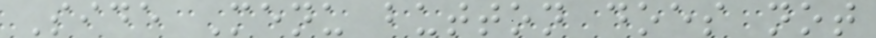Side Menu button does not
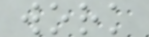work
